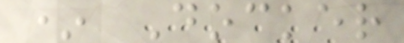* Docker
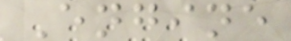Engine
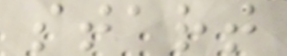start
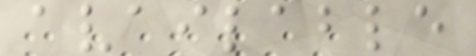available
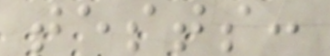tests:
